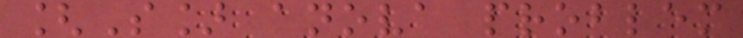[S] anova problem
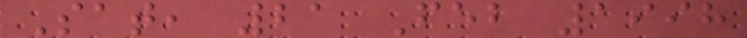Sat, 21 Feb 1998
